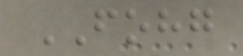FOHG
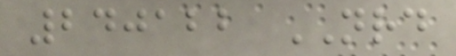240122 NRD
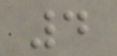4
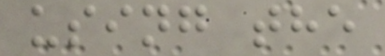using the
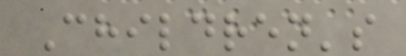Children's
